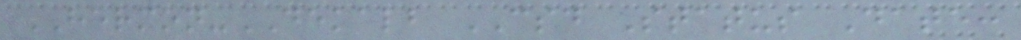HERMON-DEKALB CSD Status Date:
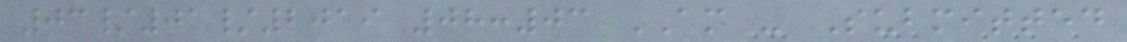03/01/2019 08:03 AM - Submitted
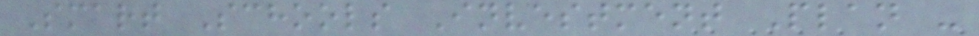Smart Schools Investment Plan -
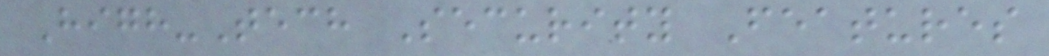High-Tech Security Features
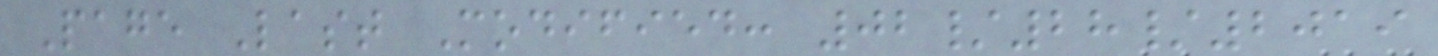Page Last Modified: 02/28/2019
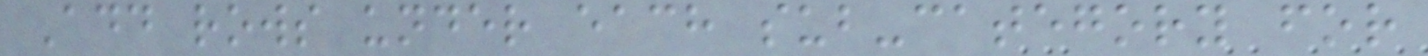Add rows under each sub-category for
